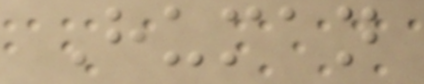Human
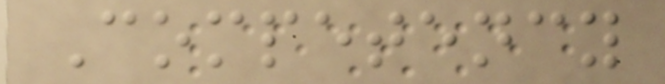Competency
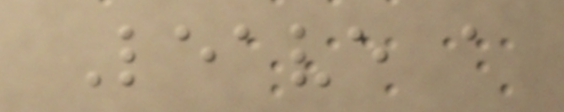Leave a
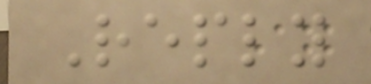Reply
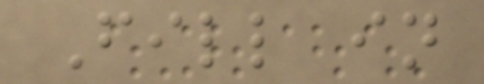Fill in
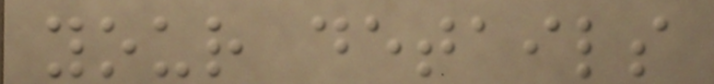your details
